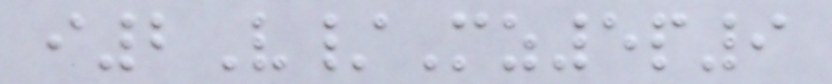i2V/Mz5p9
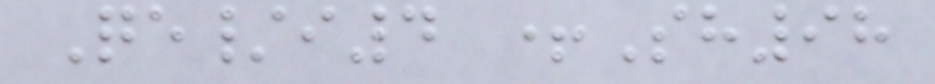Qe/i4 +Sh98
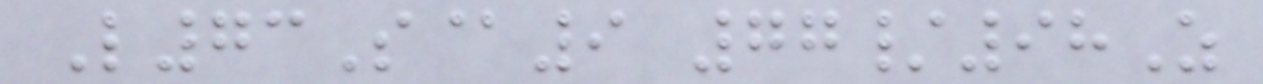L73S@9 77/98Z
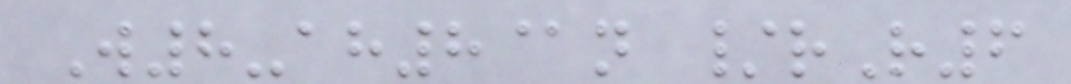W8-ah8@n /rR6
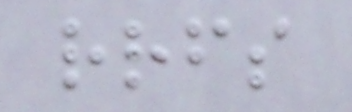rrfs
